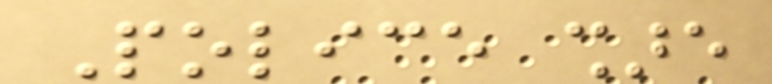Police share
